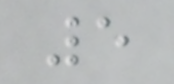5
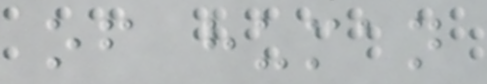of human
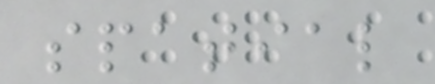spatial
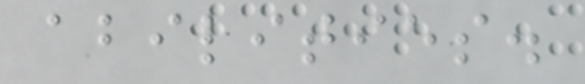abilities.
